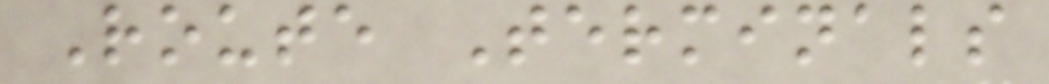Route Terminals
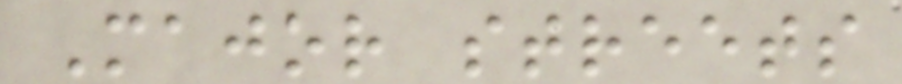Major streets
